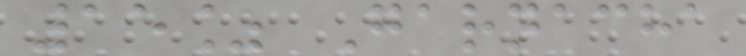15% Garnacha
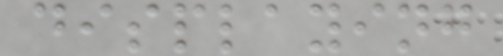displaying
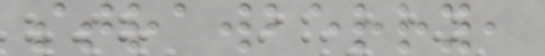strawberry,
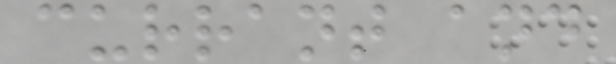currant and
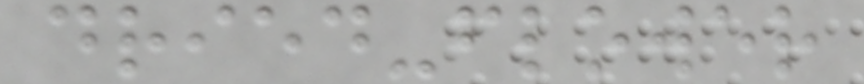dried-flower
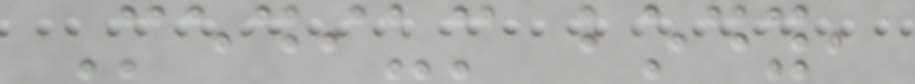Medium body,
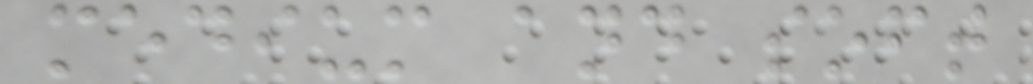medium and soft
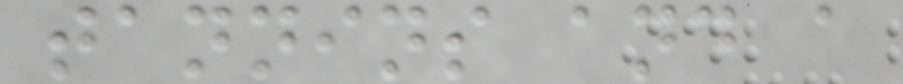tannins and a
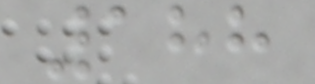188
